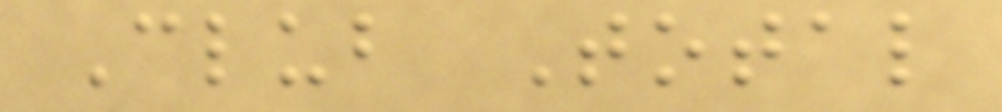Club Total
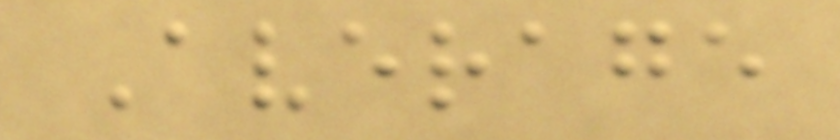Average
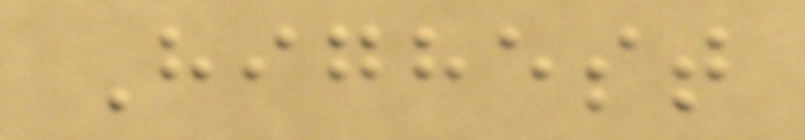Highest
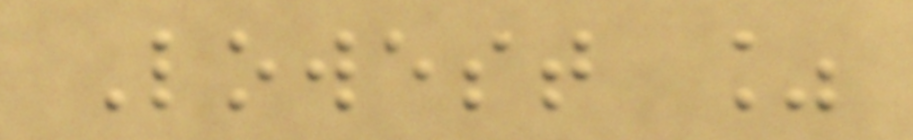Lowest %
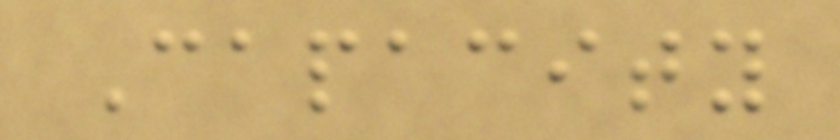Capacity
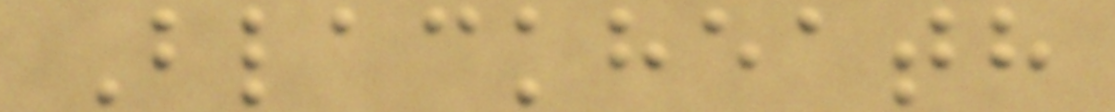Blackheath
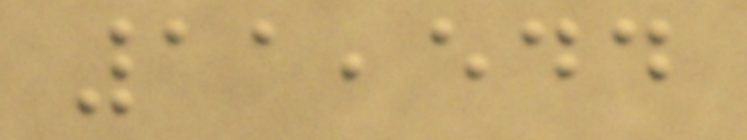11,544
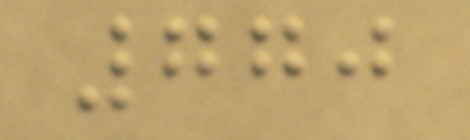770
